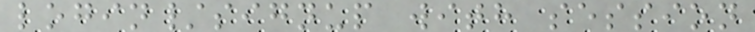login/signup with session
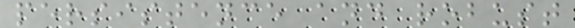persistence and robust
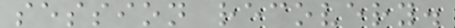session recovery.
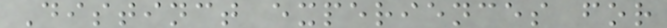Distinct experiences for
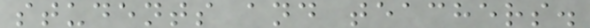students and teachers.
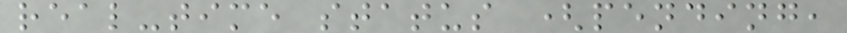real-time status (pending,
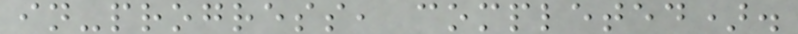in-progress, completed).
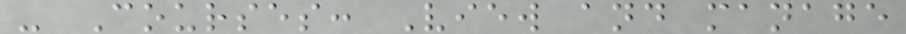- Courses: View and manage
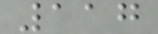117
